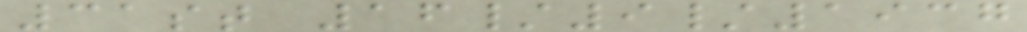31st 16/9/1937
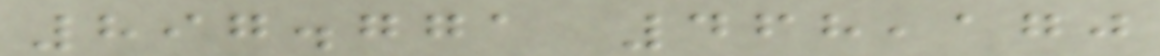897.771 468,170
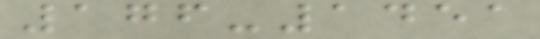176-1451
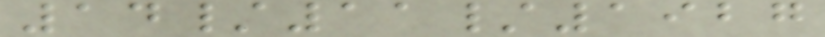14/11/1927
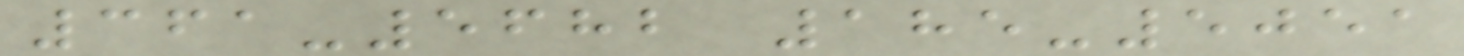361-5682 185-5051
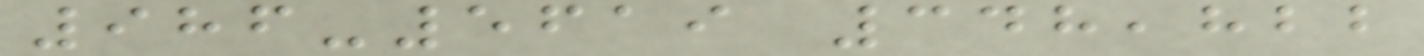986-5619 348,822
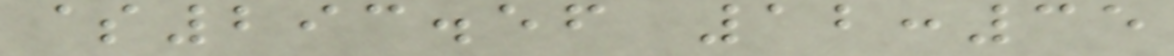$293.56 12:35
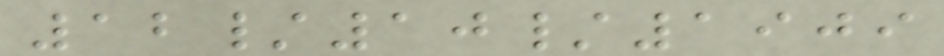12/10/1909
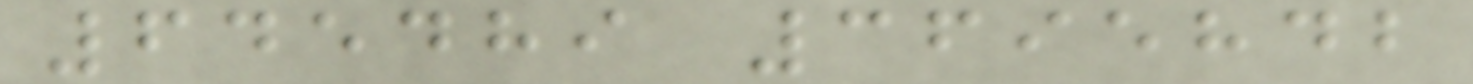645489 3695842
